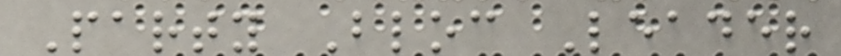Party Bloc Leader
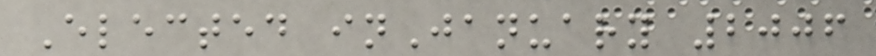Elected inJanuary 2006
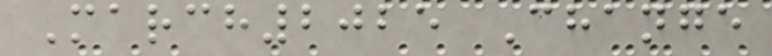March2025 Change
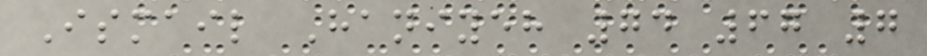Ismail Haniyeh 74 67 7
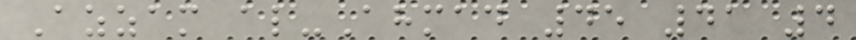Azzam al-Ahmad 45 41 4
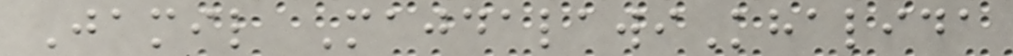Jamil MajdalawiKhalida
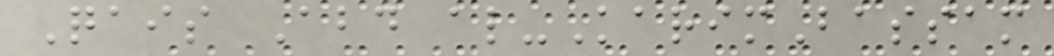Qais Abd al-KarimBassam
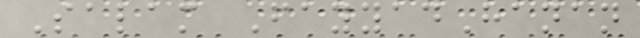Salam FayyadHanan
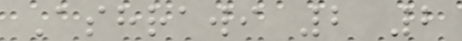Ashrawi 2 2
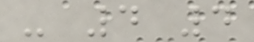- 4 4
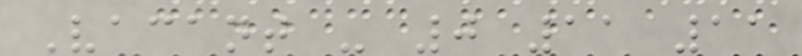Vacant - 0 11 11
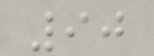90
